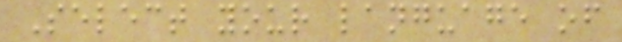Select your language of
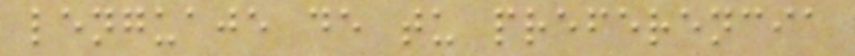lenguaje de tu preferencia
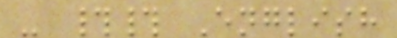- ## English
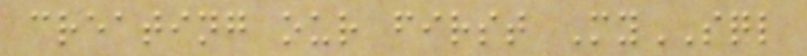creating our first MySQL
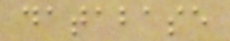database
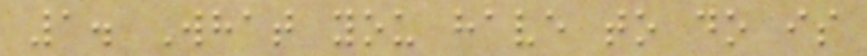1. What you have to do is
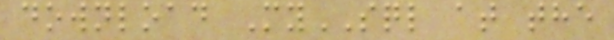download MySQL at the
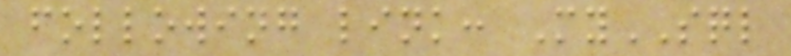following link: MySQL
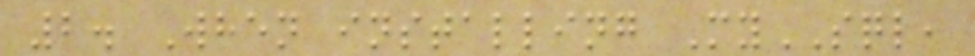2. When installing MySQL,
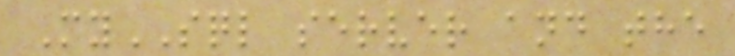MySQL server and the
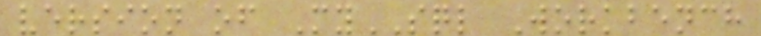version of MySQL Workbench
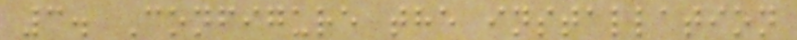3. Configure the installation
